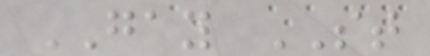GAY ST
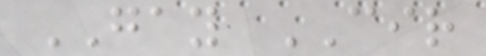GAY CIR
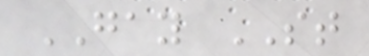GAY ST
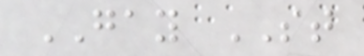GAY ST
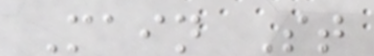Main St
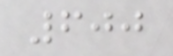600
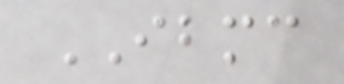IBMC
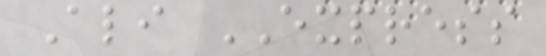Ali EXPRESS
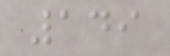149
